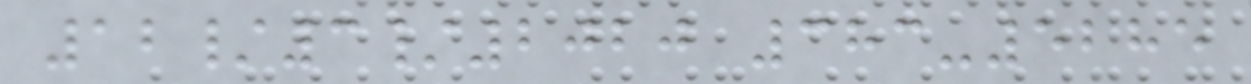12/3/2020 383-5285
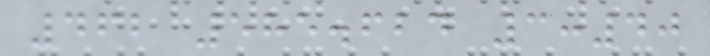462 585.624 3:40
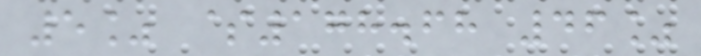5% $178.68 46%
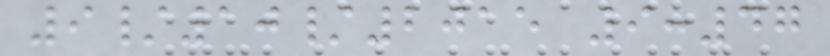9/10/2015 9:47
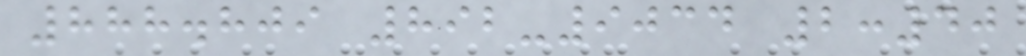888.809 892-9034 2:40
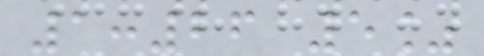1:26 5%
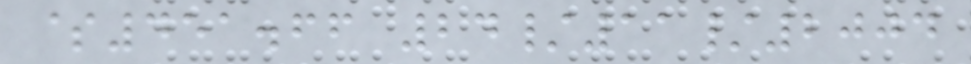$451.66 24/11/2004
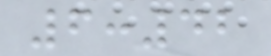6:42
